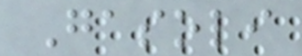Gasoli
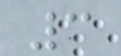3
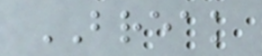BREAK
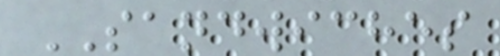SANDWICHES
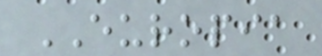EUROPIA
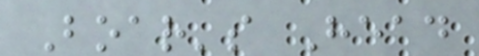Boar's Head
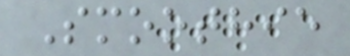Smoothie
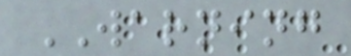WARNING
